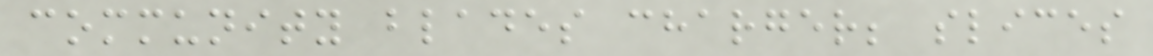community blades charger; slices
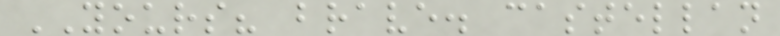YOURS? brave. castellan
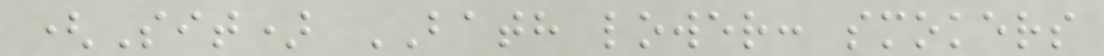(Sit) BATH lower: smokers
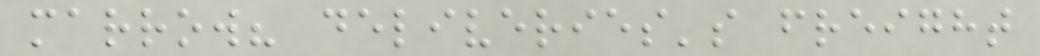marrow? deliveries's freight
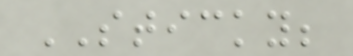STICKY;
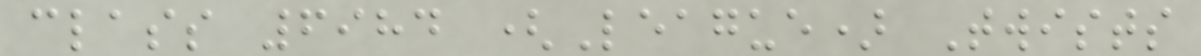class 6984 (League) Twists
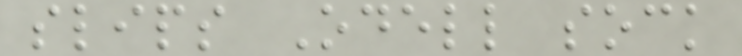slips Odell sock
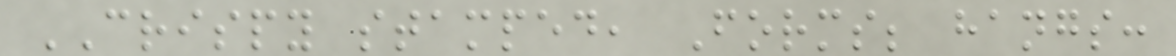CRISPY stamped, Forms; hangs:
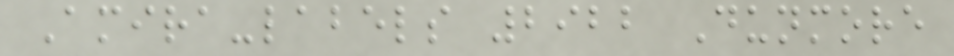Amira-labels 2922 Dunmore
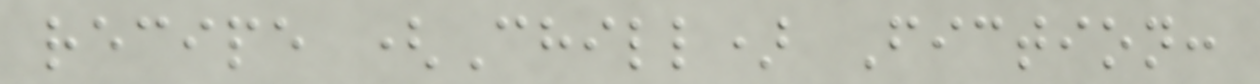recipe (Chill) Fiction:
